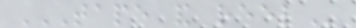TAPE AND REEL
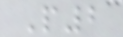P2
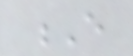E
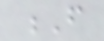F
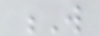W
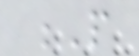P
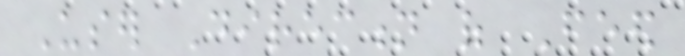User Direction of Feed
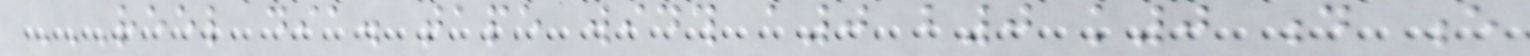REEL DIA. TAPE WIDTH A0 B0 K0 D E
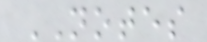NOTES
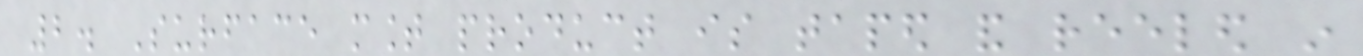2. Surface mount product is taped and reeled in
